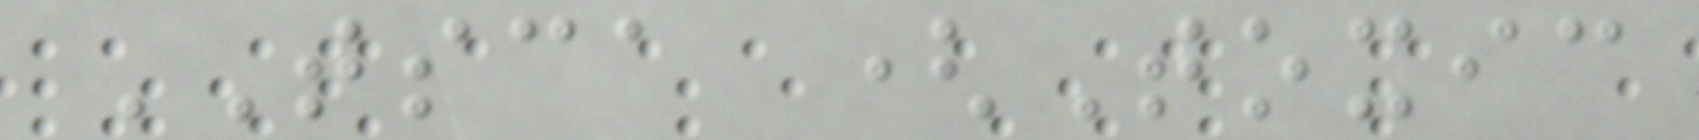TSCA (Toxic
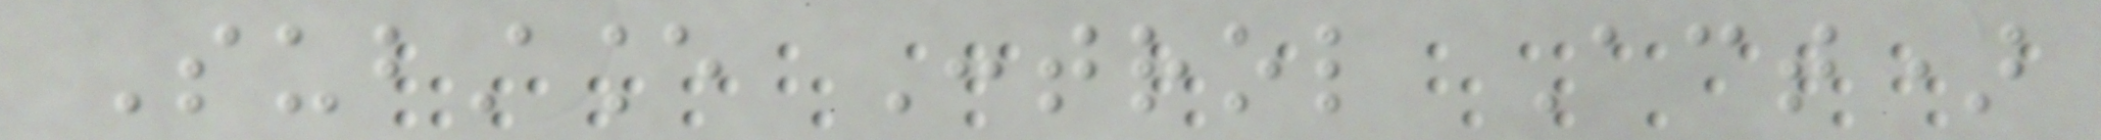Substance Control Act)
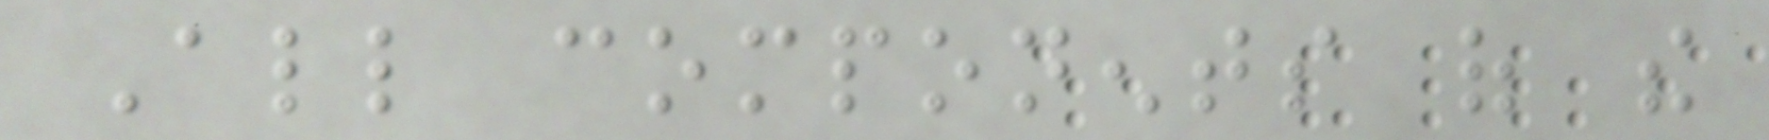All components of the
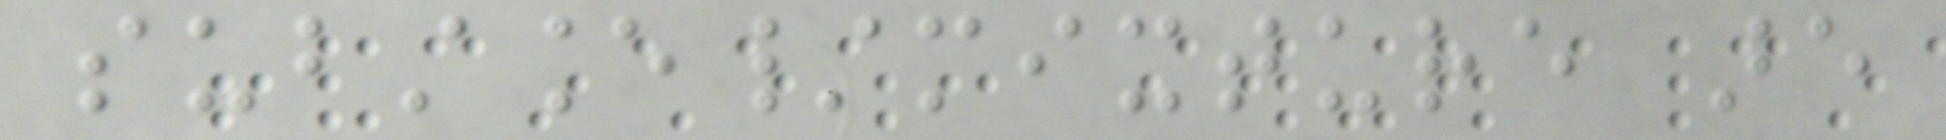substance/mixture are
